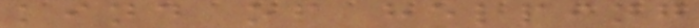kind of helping
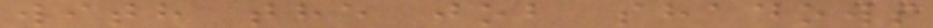with the job shadows
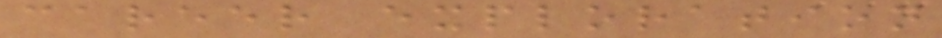career exploration
